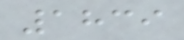1839
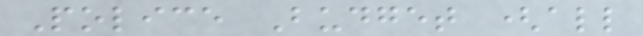Police Budget (all
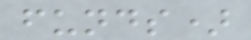funds)
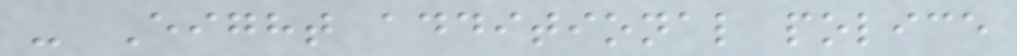- Eight additional police
